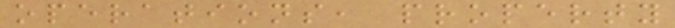operations, property
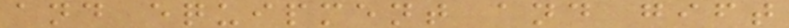and equipment and gift
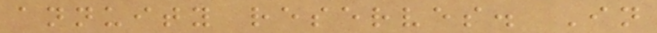annuity reserves. In
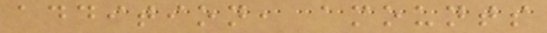addition, amounts
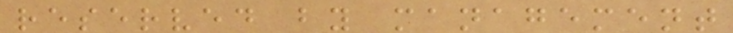reserved by management
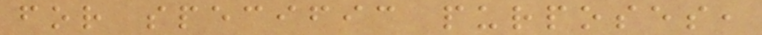for specific purposes,
